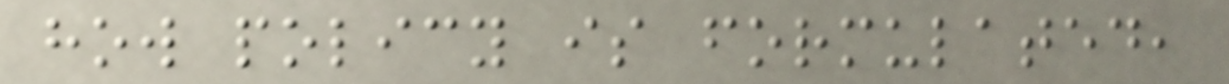how policy is formulated,
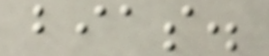bias.
